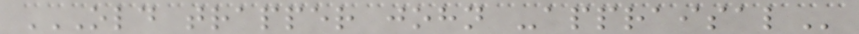OLD TRAPPER JOHN -APPRAISAL
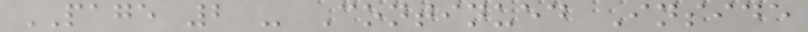PAGE 2 - Continued Inside
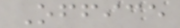Office
